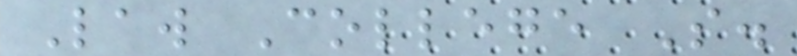Law College S.
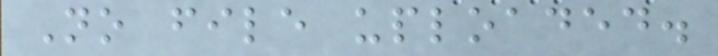No file uploaded.
